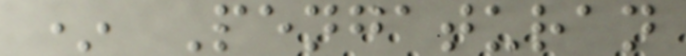* Pengaturan
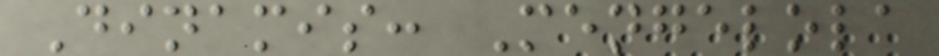Dinamis: Mengelola
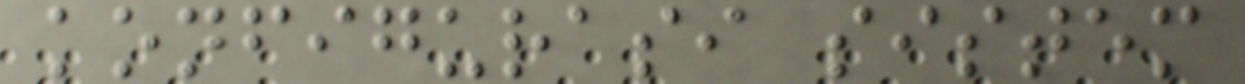konfigurasi sistem
